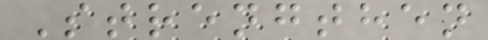Strengthen
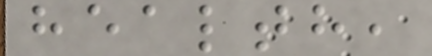health,
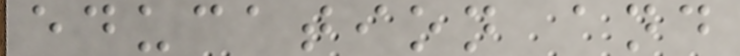education and
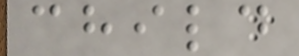child
